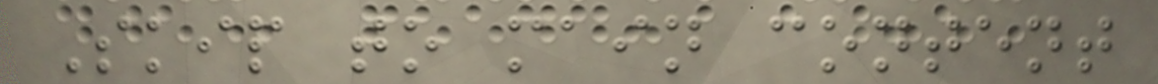Skip to main content
